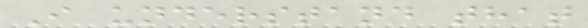I understand that
